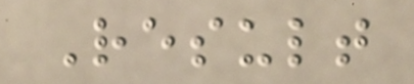Result
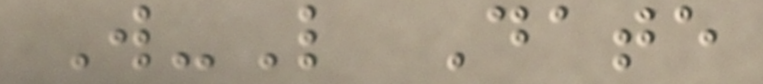W-L Date
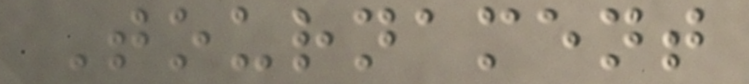Tournament
